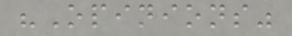"Opinions"
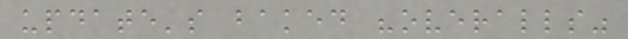update's baked "overalls"
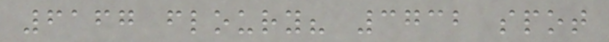6167 floury? 3732 spot
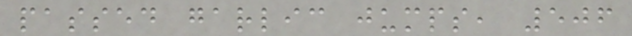passed garlic jumps, 506
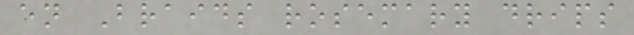en Braids rosemary drips
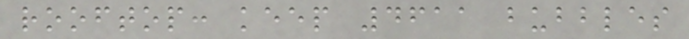rooftop: keep 4611 bubbles
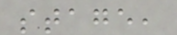stage,
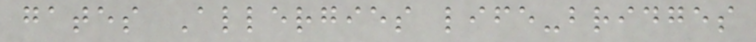gates Allergies life-bridges
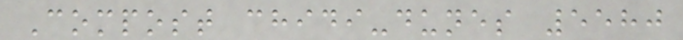Compost chidi-dunes 5580
